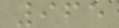965
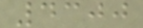4300
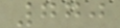770
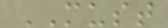MUST
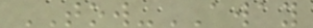TOW-AWAY
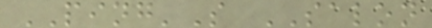PING'S SALON
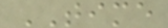TIME
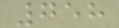758
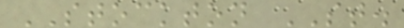STOCKTON ST.
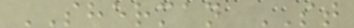SHERMAN ST
